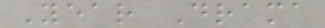Year Drama
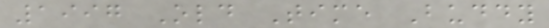1997 Old Time Buddy
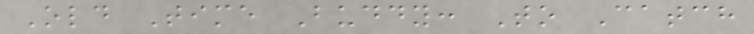Old Time Buddy: To Catch
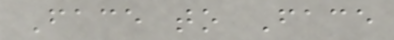Face to Face
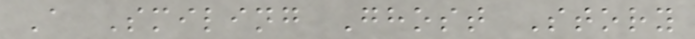A Smiling Ghost Story
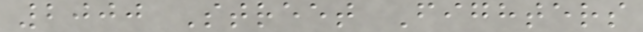2000 Street Fighters
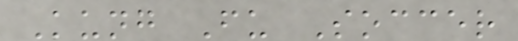Kung Fu Soccer
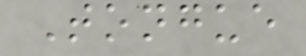Tongue
